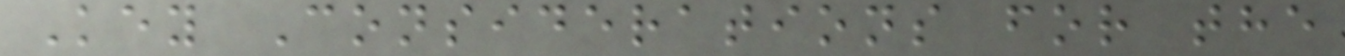Key Considerations for the
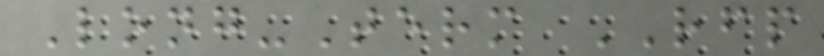Long-Term RFP
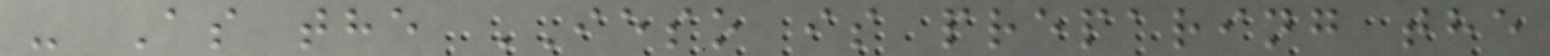- As the IESO is preparing the
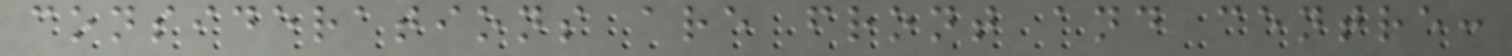considerations are front and centre:
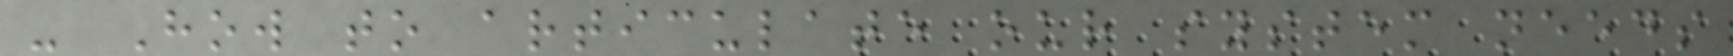- How to articulate our system needs
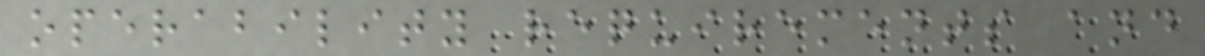operability requirements and
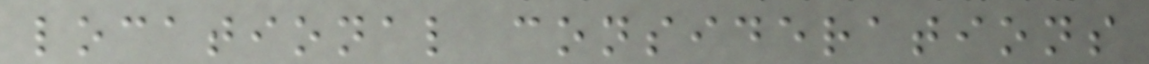locational considerations
